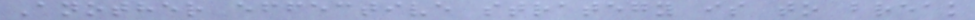Another effective strategy is to break
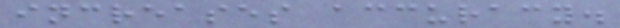increases accuracy.
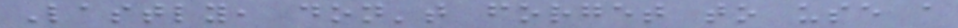Lastly, don't forget to use a
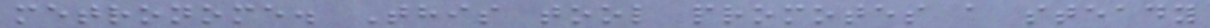metronome. This tool promotes a steady
